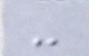-
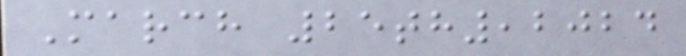March 25th,2024
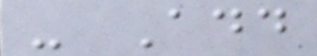- Add
